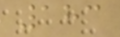183
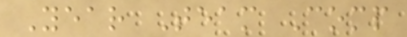Year Team Comp
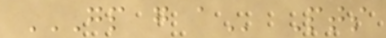GP G A Pts
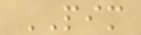PIM
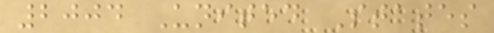2004 United States
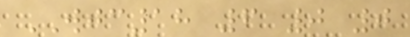WJC18 6 0 0
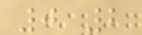0 2
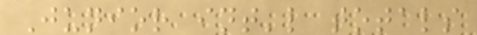Junior int'l totals
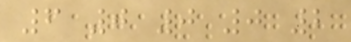6 0 0 0 2
